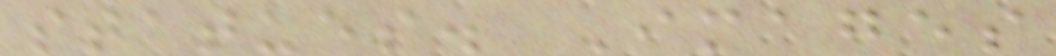statues. Images
